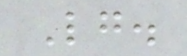Lg.
